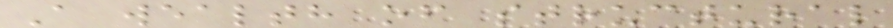A wealth of structural
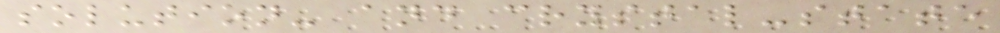solution- and crystal-state
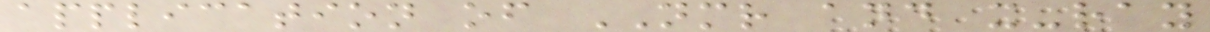application of NMR and x-ray
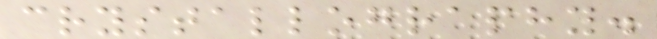crystallography.
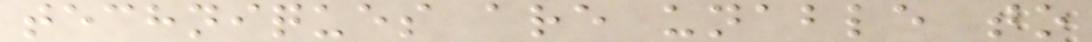techniques are unable to
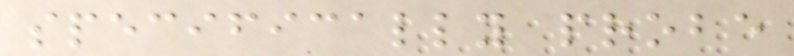specifically probe
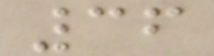36
